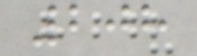208
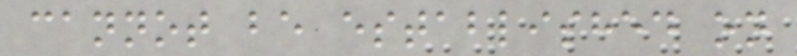cannot be established on
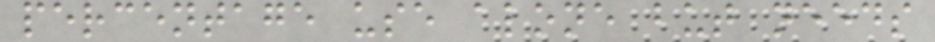percentage use alone but needs
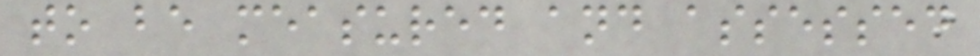to be measured and assessed
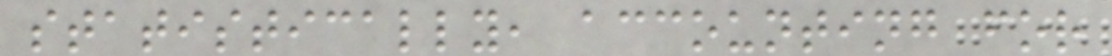statistically, accounting for
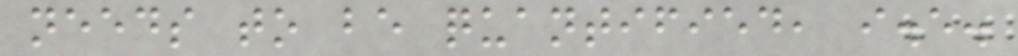needs to be quantified, i.e.
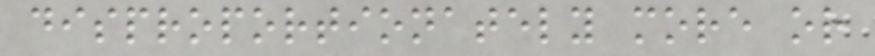disproportionately more or
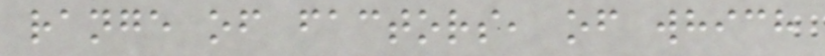range of factors, of which
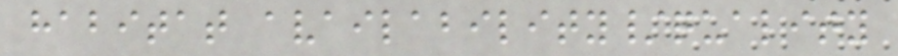habitat availability/quality
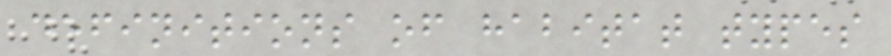definitions of habitat types
